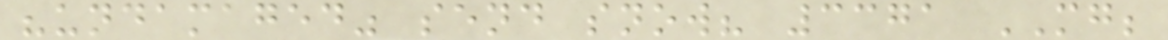"undamaged" send snow? 3371 MG;
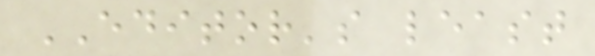EDITOR's least
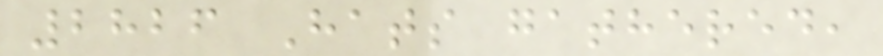2826 Hats gathered,
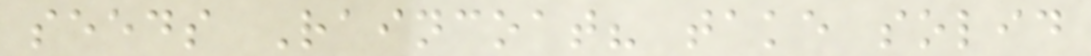seeds Raincoat? take solid
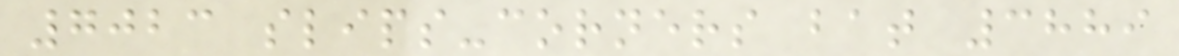7023 slips-corners bat 3889
